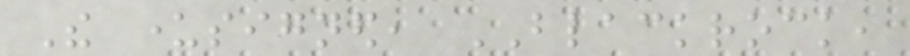The undersigned, BLACKROCK,
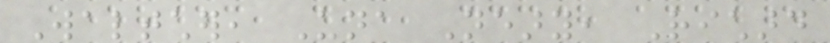Waltcher, Una Neary, Richard
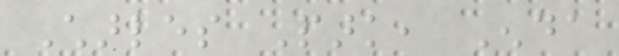Charles Park, Enda
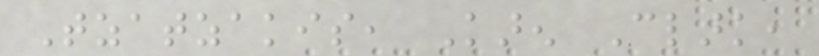Tzatzakis, Karen Clark,
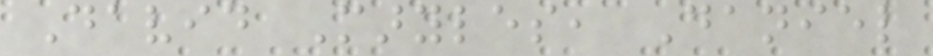David Maryles, Daniel
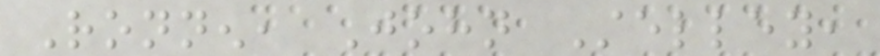Ronnen, John Stelley,
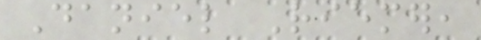Daniel Riemer,
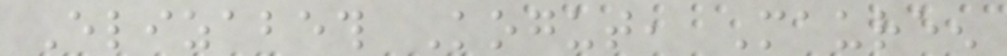Elizabeth Kogut, Maureen
